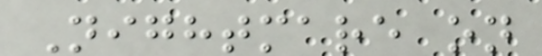Nightmare on
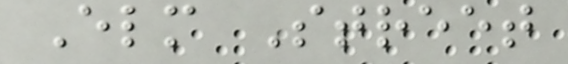Elm Street
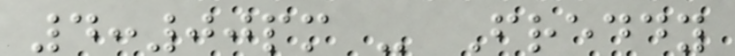4:00pm - Freddy
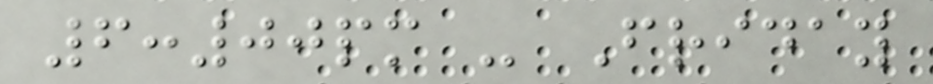6:00pm - Friday
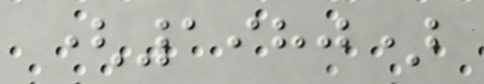(1980)
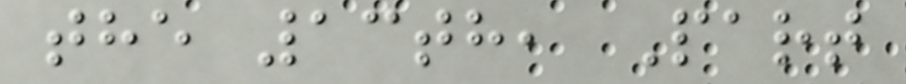the 13th, Part
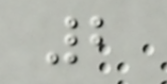2
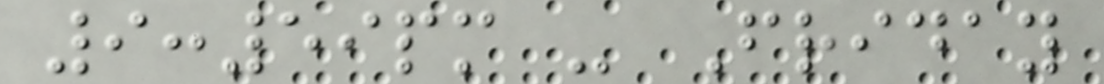9:59pm - Friday
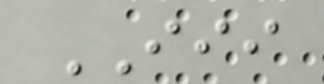III
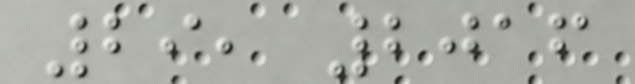29, 2016
